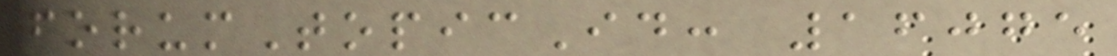forumTopicId: 16075
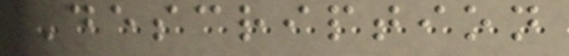Description
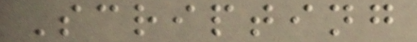Scripting
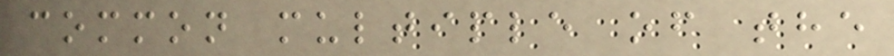common multiple of the
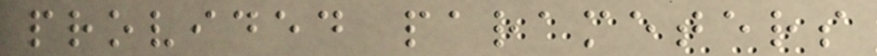provided parameters
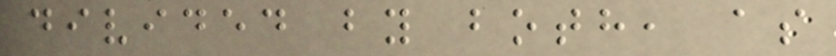divided by both, as
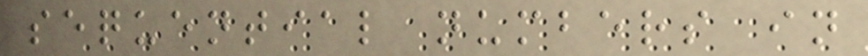sequential numbers in
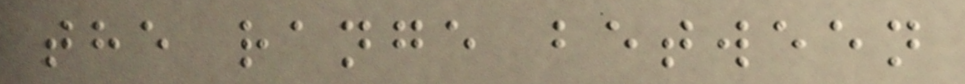the range between
